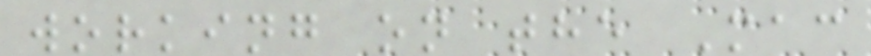working on the Mac
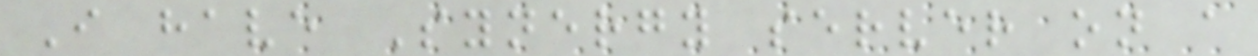I have Synergy server on a
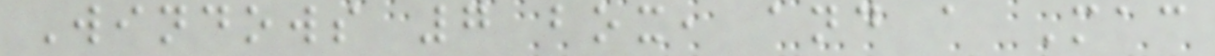Windows 7 box, and a Mac
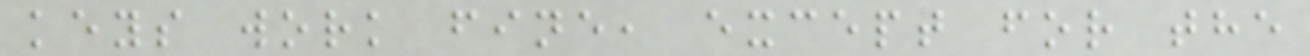keys work fine, except for the
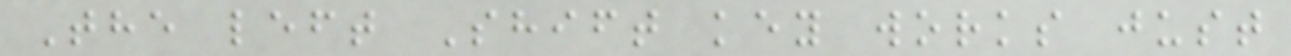The left Shift key works just
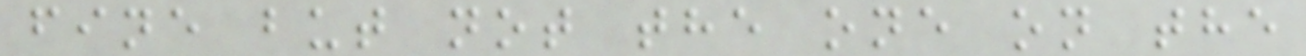fine but not the one on the
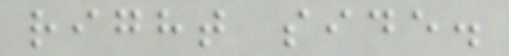right side.
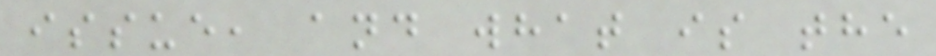issue, and what is the
